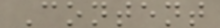Content
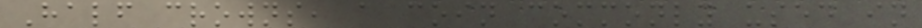Half crowns, a coin commonly used in
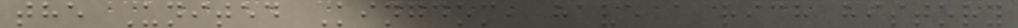the United Kingdom, have a rich history
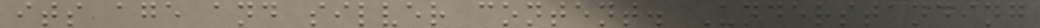its age and silver content. Understanding
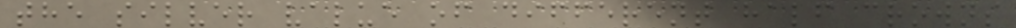the silver value of different half crowns
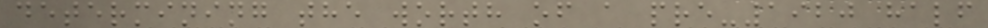determining the worth of a pre-1920 half
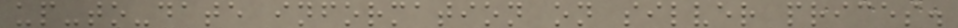up-to-date information on silver prices.
